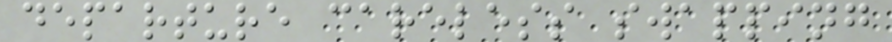departure careless swapping
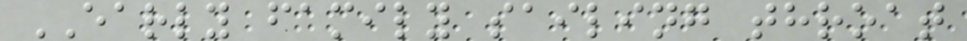EARLY family sailing throat
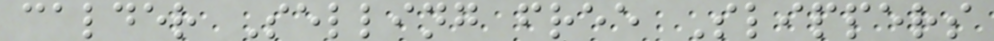calder Selling free Slippers
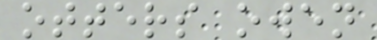otters owen
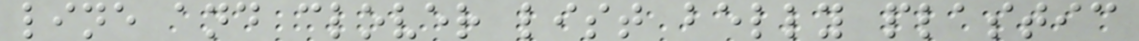line and clover list belly plastic
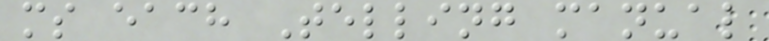ms each Telling manual
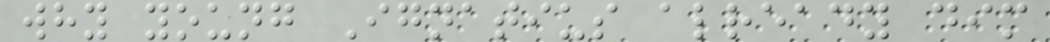why young Ignatius already dim
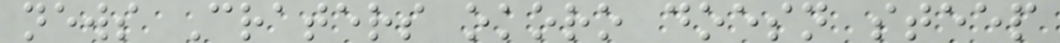news Craters okoro doesn steep
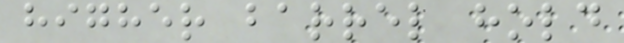higher barrel hold
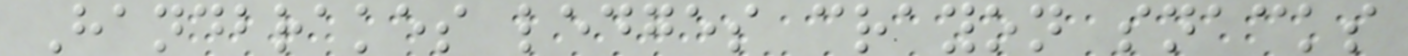Handbrakes ledges crayon snacks
